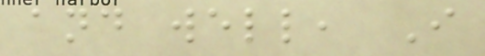and well, I
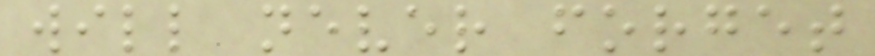will never forget
